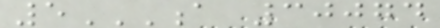5A 30074
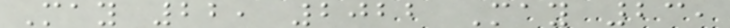May 22, 2022 May 23,
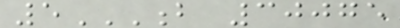5B 30075
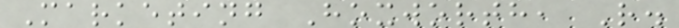Marketing Hoxworth, R.
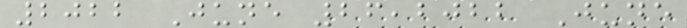2022 June 26,2022 June
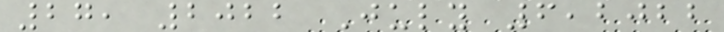27, 2022 July 6,2022
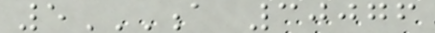5A 30076
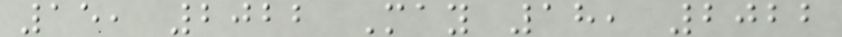15, 2022 May 18, 2022
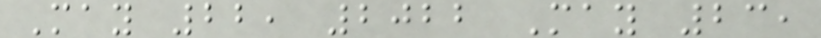May 22, 2022 May 23,
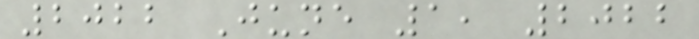2022 June 1, 2022
